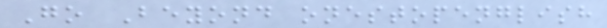Go Beyond onestopenglish
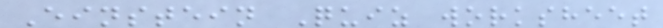Einstein Quiz worksheet
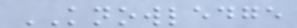KNOWLEDGE
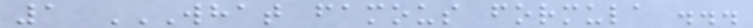1 WHAT FAMOUS FORMULA ...
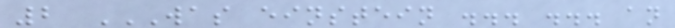2 WAS EINSTEIN ... ... AN
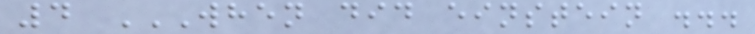4 WHEN DID EINSTEIN ...
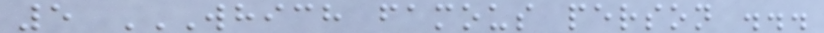5 WHICH FAMOUS PERSON ...
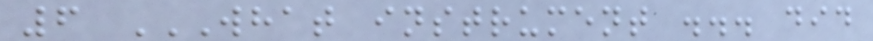6 WHAT INSTRUMENT ... DID
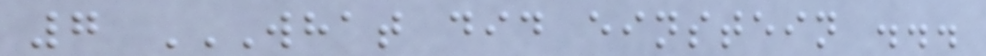7 WHAT DID EINSTEIN ...
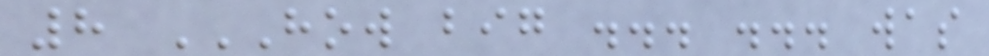8 HOW BIG ... ... WAS
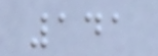141
